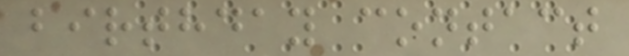birthday contact
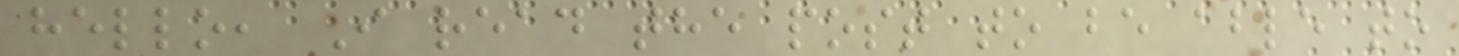hello, I read the post to be able to
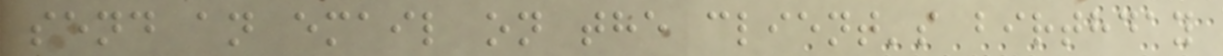send an email on the client's birthday
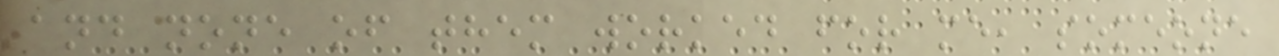and none of them worked for me, someone
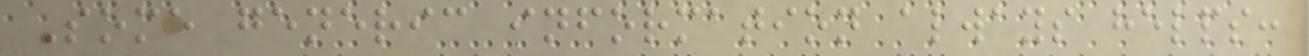Some generic information always helps:
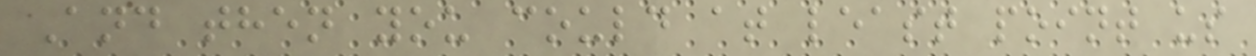And then you could at least point us
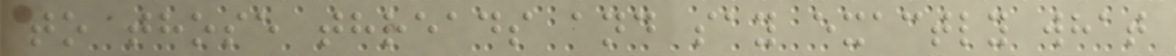to those threads and say exactly what
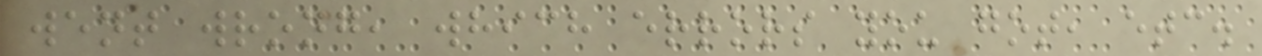went wrong, which errors you got, etc.
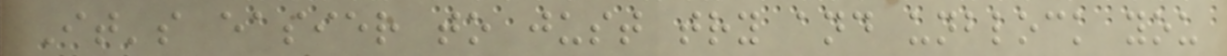It's easier to just try and unblock you
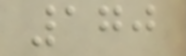170
